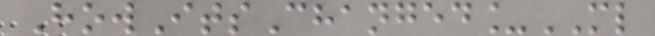HowItsChanged_ML
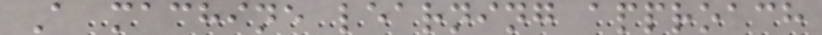A machine learning approach
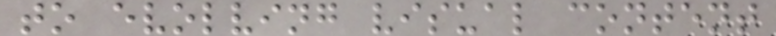to evolving visual content
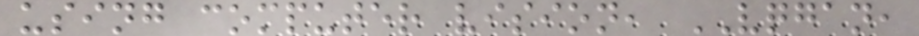using computer vision, VQGAN,
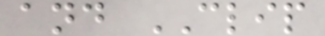and CLIP
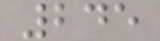245
